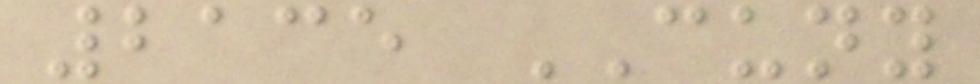2135 CUNY
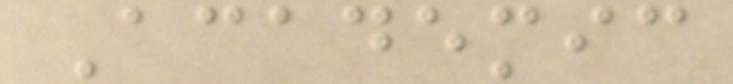Academic
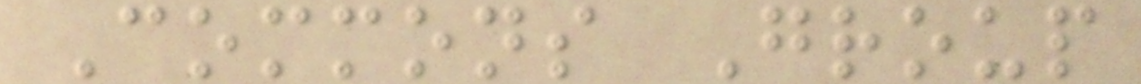Commons Group
